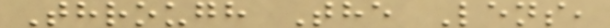Through The Lens,
